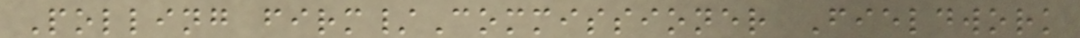Polling firm/Commissioner Fieldwork
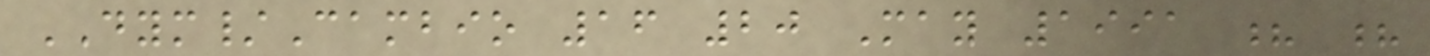DYM/Cambio 16 20 May 1991 ? ?
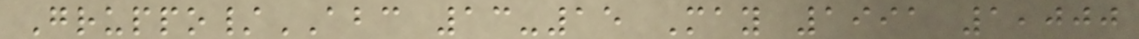Gruppo/ABC 13-15 May 1991 1,000
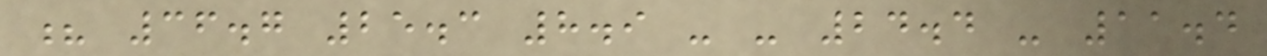? 36.7 25.3 8.9 - - 24.4 - 11.4
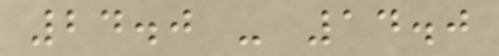24.0 - 14.0
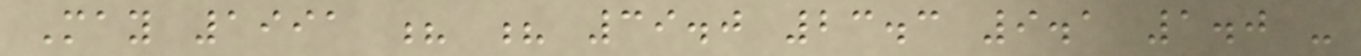May 1991 ? ? 39.0 23.3 9.1 1.0 -
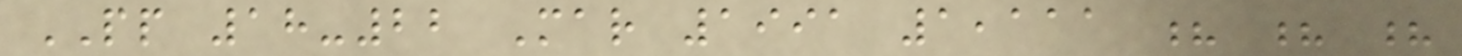PP 18-22 Mar 1991 1,111 ? ? ?
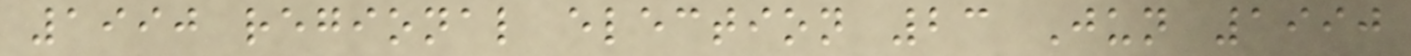1990 regional election 23 Jun 1990
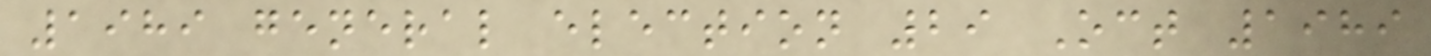1989 general election 29 Oct 1989
